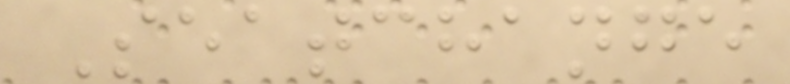Seatchange
